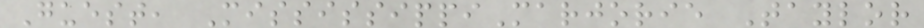Guest, MississippiMarjorie Taylor
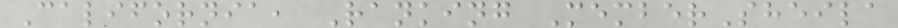California, Ranking MemberSheila
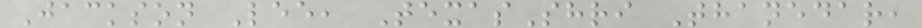Jackson Lee, TexasShri Thanedar,
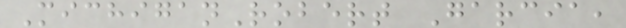MichiganRobert Garcia,
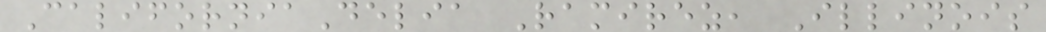CaliforniaDelia Ramirez, Illinois
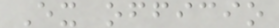Ex officio
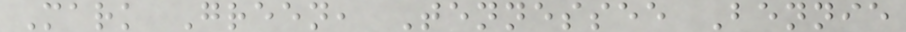Mark Green, Tennessee Bennie
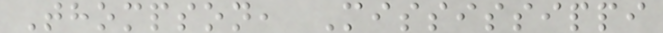Thompson, Mississippi
